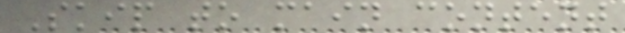Skip to main content
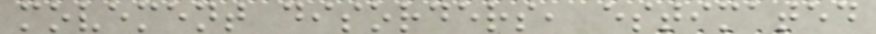movement disorders, estimated
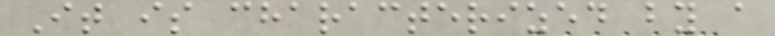It is characterized by a
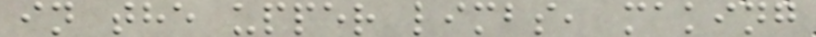in the upper limbs, making
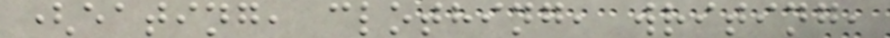(eating, clothing, writing,
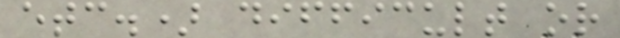etc.) difficult or
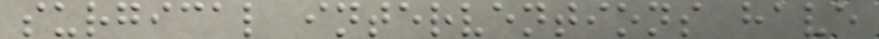surgical interventions have
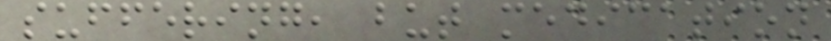suffering, but medication
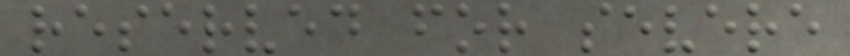reserved for severe
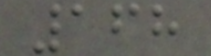168
